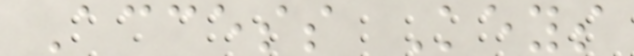Access Keys
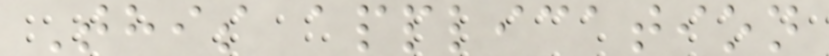This application
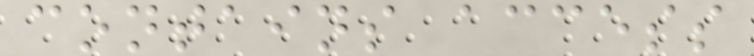contains access
